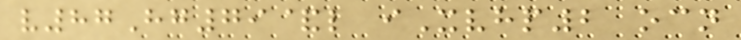v87Hg79&l iXvhp2 ocn
